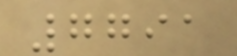7791
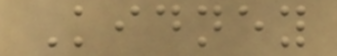Kidney
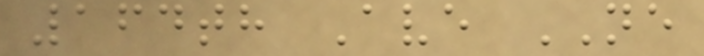164th Ave NE
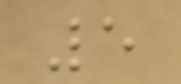5
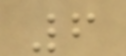6
